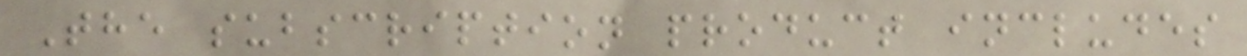The subscription product includes
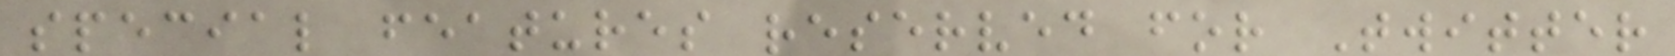special features reserved for Twitter
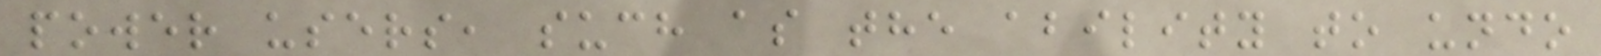power users, such as the ability to undo
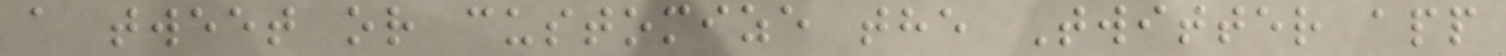a tweet or customize the Twitter app
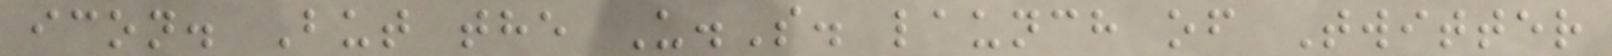icon. But the U.S. launch of Twitter
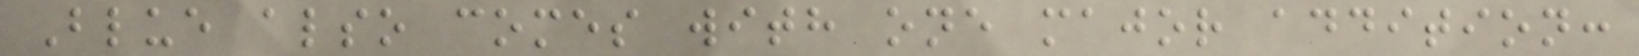Blue also comes with one major addition:
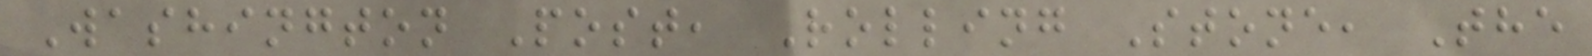Washington Post, Rolling Stone, The
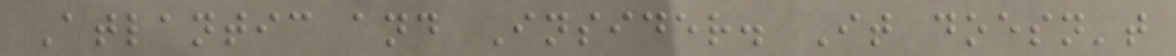Atlantic and Insider. It doesn't
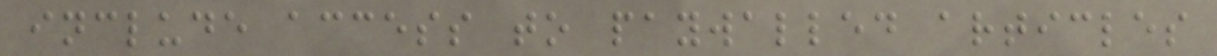include access to paywalled articles
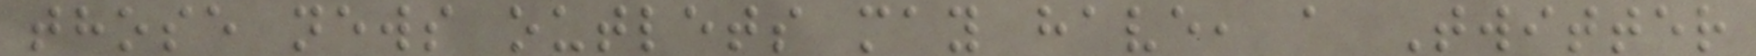those news outlets may have, a Twitter
